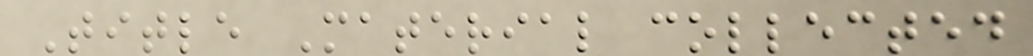Title Material collected
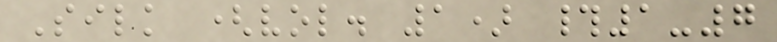Silk (vol. 1) #1-7
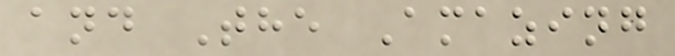and The Amazing
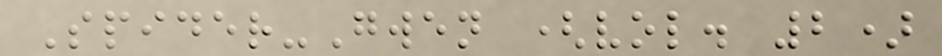Spider-Gwen (vol. 2)
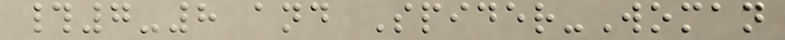#7-8 and Spider-Woman
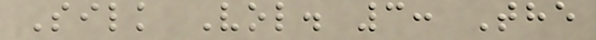Silk Vol. 3: The
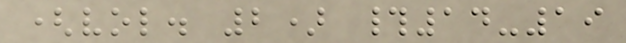(vol. 2) #14-19
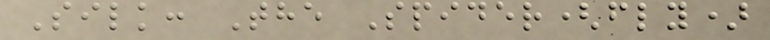Silk: The Spider(fly)
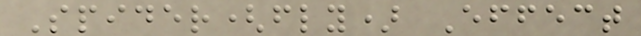Spider(fly) Effect
